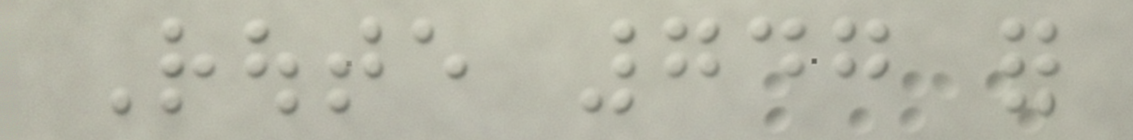Route 747 for
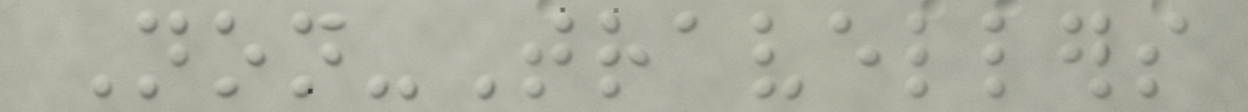Non-Travellers
